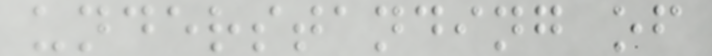understanding of
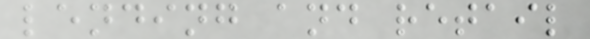lending and retail
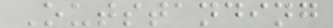Outstanding
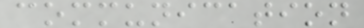communication
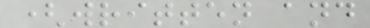(written and
